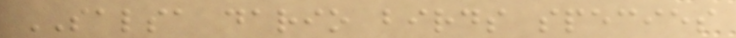SALSA dario birds species
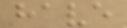have
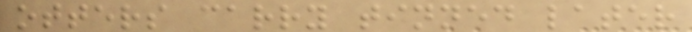otters carry tinned later
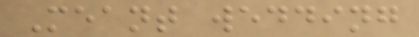Meant wedding
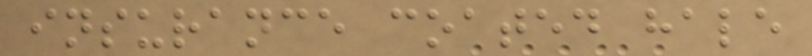insurance coated hale
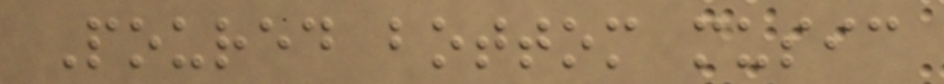Poured bottom music
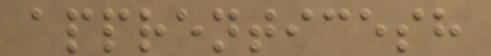apprenticesh
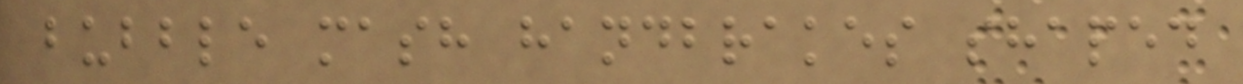bubble mash handbrakes shaped
